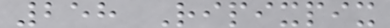258 Ripixpix
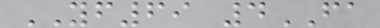YF69 4FA
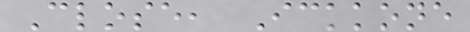Close, Ickkone
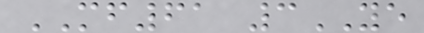MF61 3YE
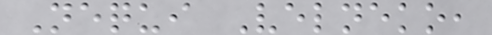Nequi Velneko,
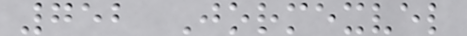752 Jormexvel
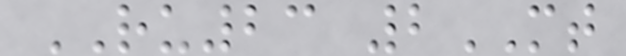RU23 2MT
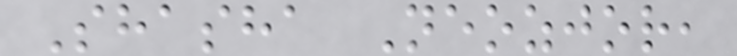Shasha Neozjor,
